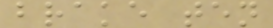brake ten
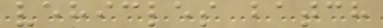vehicles batch
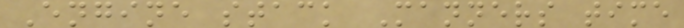Engine stack Manners time
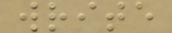write
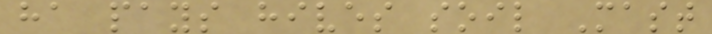ha pays hives soil Mast
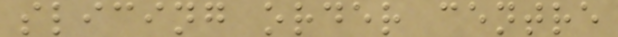slicing order centre
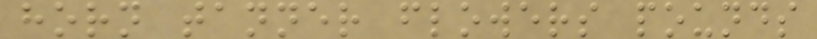horn tanner flowers pounds
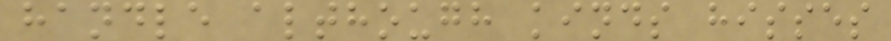handle although kinds hisses
